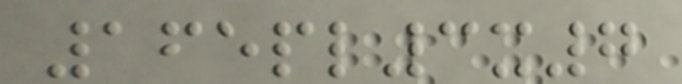165pl3x7
